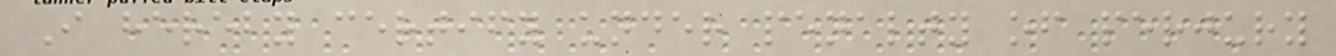I hereby certify under penalty of perjury
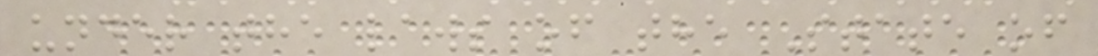under the laws of the State of
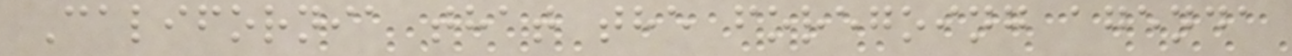California that the foregoing agenda
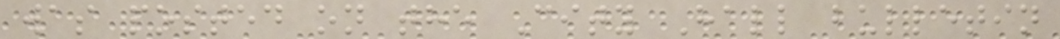was posted on the City Hall bulletin
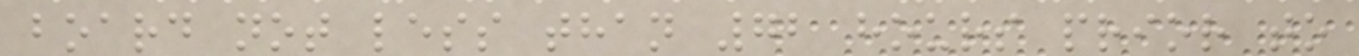board not less than 72 hours prior to
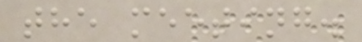the meeting.
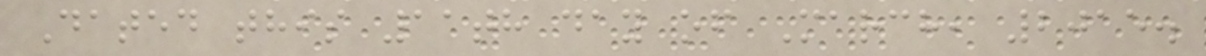Dated this 11th day of March, 2015.
